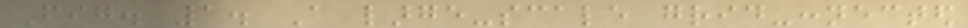Fig. 1. A large-scale grid-connected
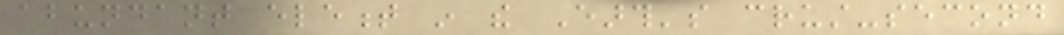abundant element in the Earth's crust-second
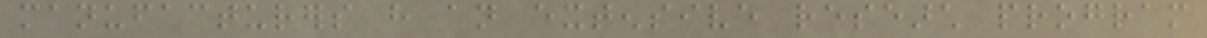manufacturers have an extensive research program
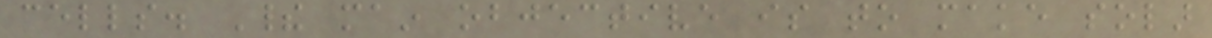cells. Their main objective is to make solar
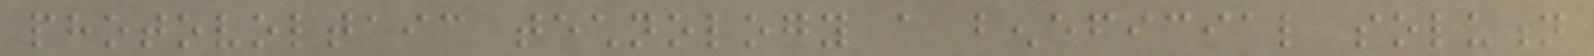photovoltaic technology a beneficial solution
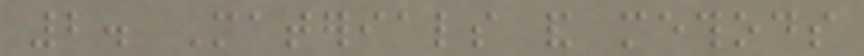2. Materials and methods
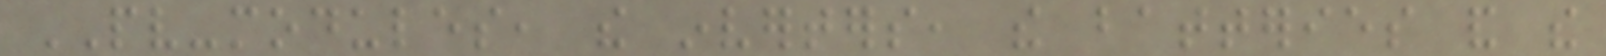PV-modules, the inverters, the batteries and the
